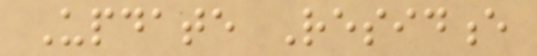Update Residence
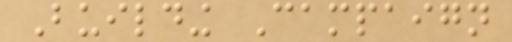Building Campaign
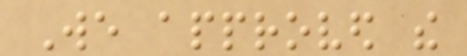We approved the
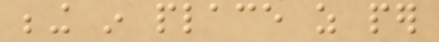being in place as per
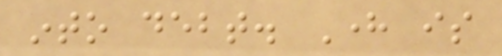into debt. Here is
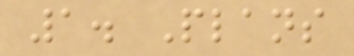1. Plans
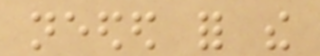needed for the
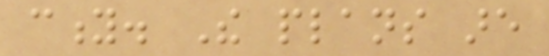city. The plans are
